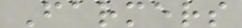Farmers
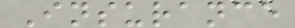Insurance
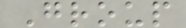Group
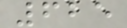625
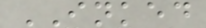INKED
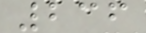236
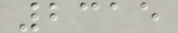2315
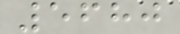5680
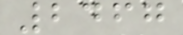2467
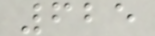625
